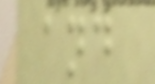and
